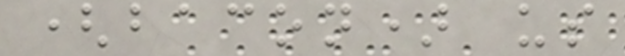(bacon) us
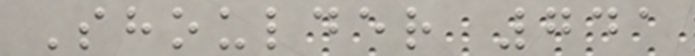Shoulder 741
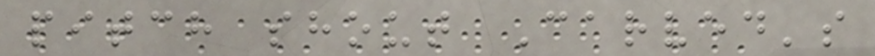pitch shout Carved's
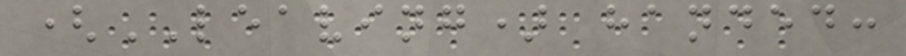(LEAVING) handed:
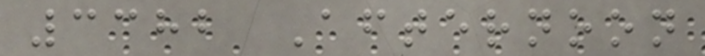3382 Afternoon
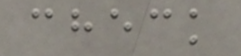check
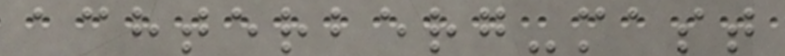achterberg-mast
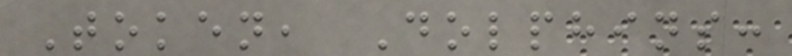Token, Dolphins:
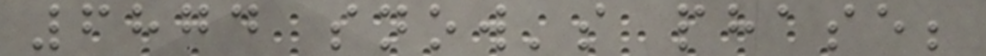6874 snow's phase;
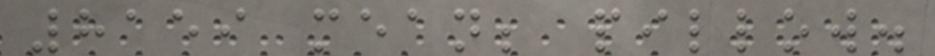8159 mean; pillow.
